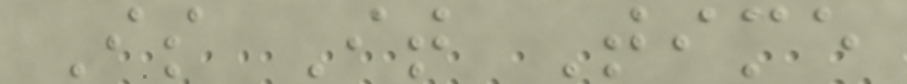Is It Time
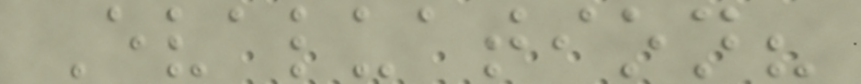Evaluation?
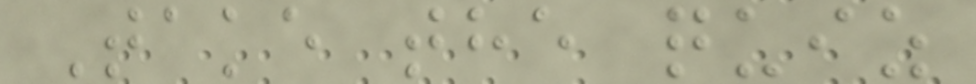Take the quiz
